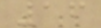16
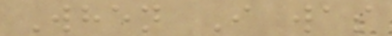When I was
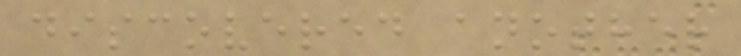discovered another
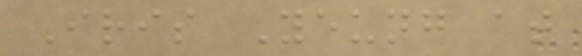Iris Yeung at
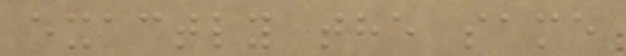exactly the same
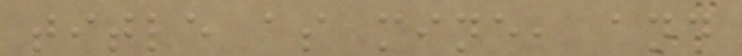title as mine, and
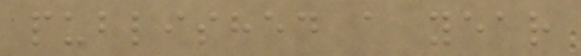published a year
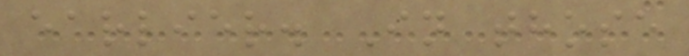earlier. In those
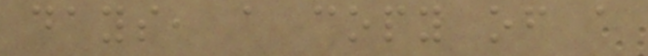days, a copy of a
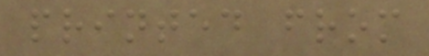printed from
